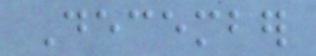December
